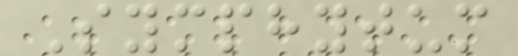Symphytum
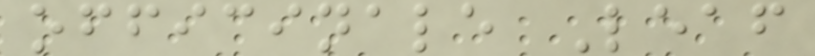officinale Leaf
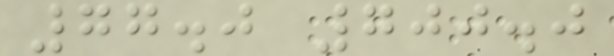77.0 700.0
